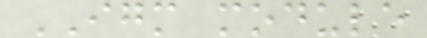IGM module
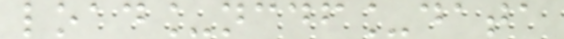load_ncdf_data
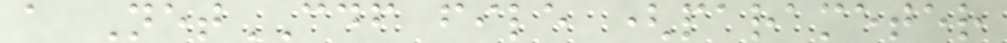a NetCDF file (parameter
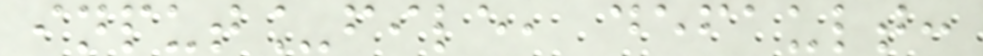input_file, default:
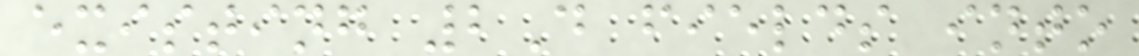existing 2D fields into
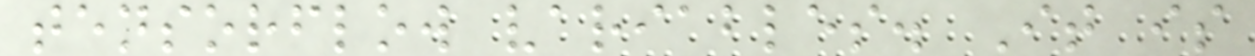tensorflow variables. It is
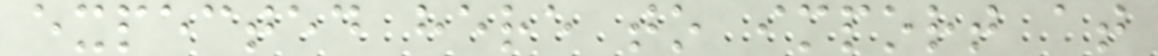expected here to import at
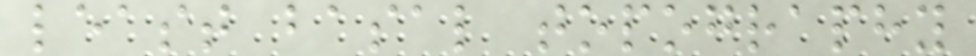least basal topography
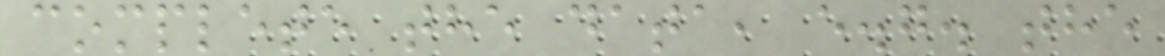complete the data, e.g. the
